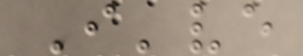I've
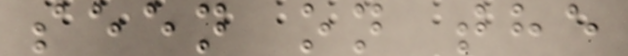seen on the
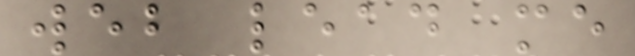web lead me
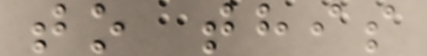to this
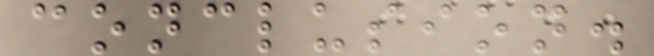conclusion.
